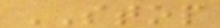STOP
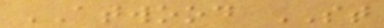ATWOOD ST
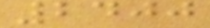2400
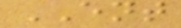ENT
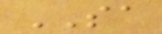SA
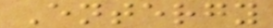Entergy
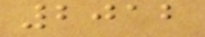2012
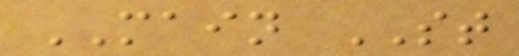MAIN ST
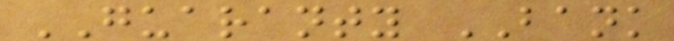GUARANTY BANK
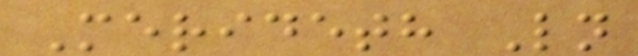Merideth Ln
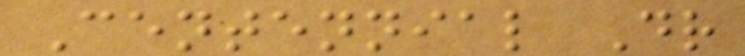Centennial Dr
